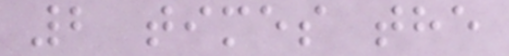2 times the
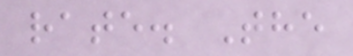rate. The
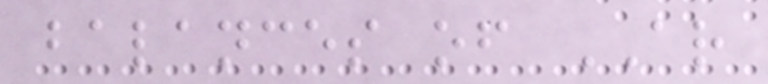balances of AR
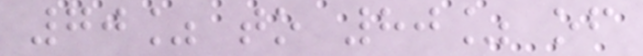70% to 80% of
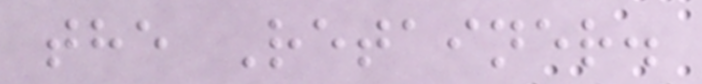the Retainer.
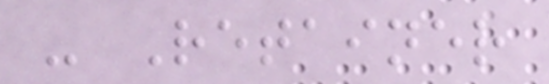- Retainer
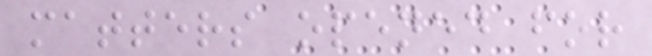matters opened for
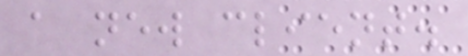a new client.
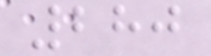280
